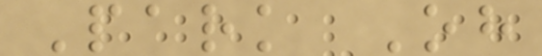Park Oh
